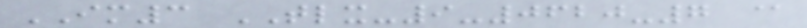IM3 TLX-9-0620-7 @
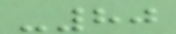-80
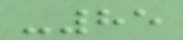-85
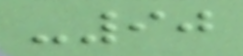-90
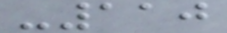-110
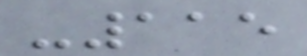-115
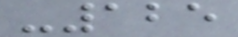-125
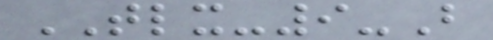TLX-9-B
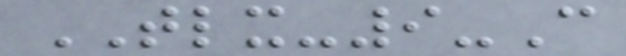TLX-9-C
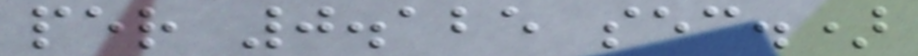per 0.125 sec.)
